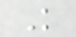K
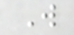W
